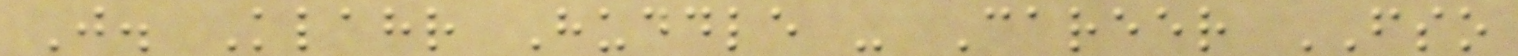J. Klahr Huddle - Career FSO
